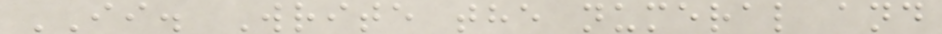II. Write the numeral and
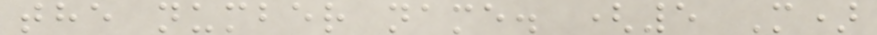the number name. (5 M)
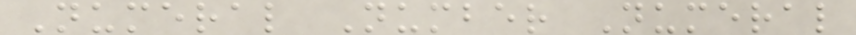Numeral Number Numeral
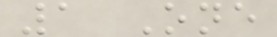1 One
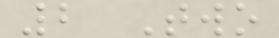2 Two
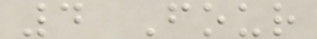4 Four
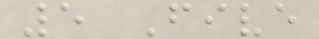5 Five
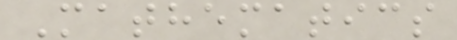Mathematics
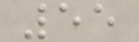55
